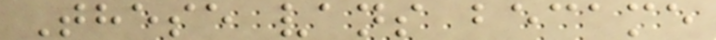These vans became
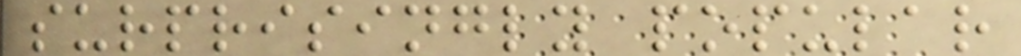surprisingly popular
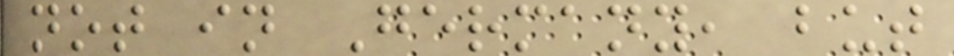not in Germany, but
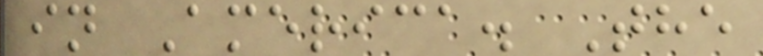in America. The
